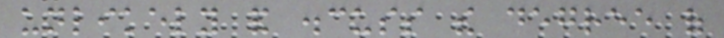unlikely and discuss the degree of
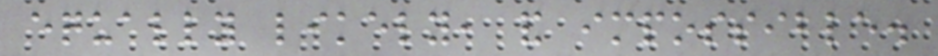equally likely, and impossible.
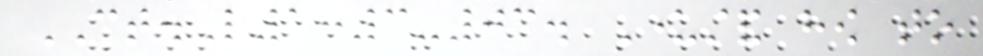CT.L1:3-03. Understand how to
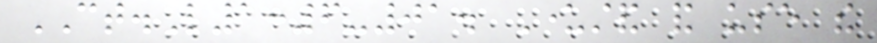CT.L1:6-01. Understand and use the
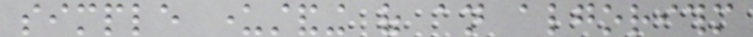simple understanding of an algorithm
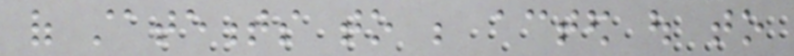of statements to be acted out to
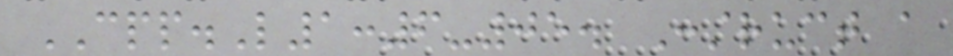CPP.L1:6-05. Construct a
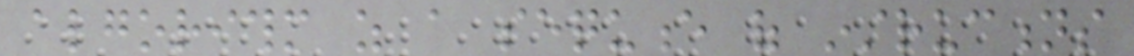algorithm as a sequence of instructions
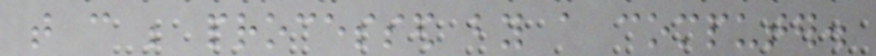that can be processed by a computer.
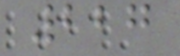227
